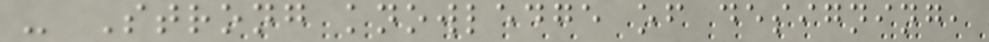- Strong knowledge of designing,
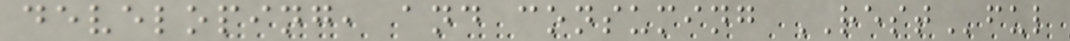developing, and consuming RESTful
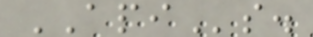APIs.
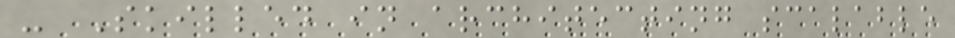- Skilled in architecting scalable
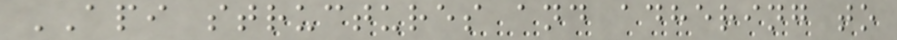API structures and adhering to
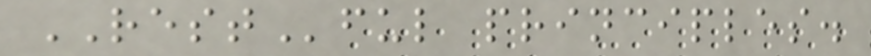RESTful principles.
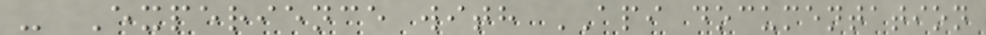- Experience with API documentation
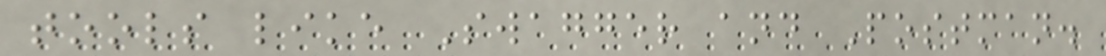tools like Swagger and Postman.
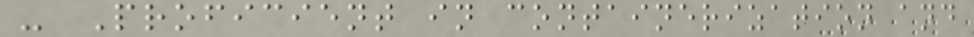- Proficient in containerization and
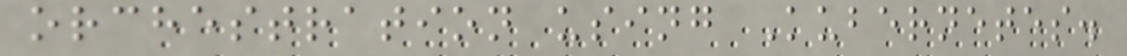orchestration using Kubernetes.
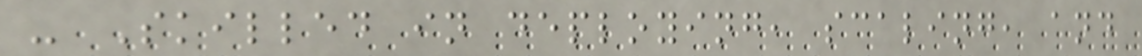- Skilled in deploying, scaling, and
